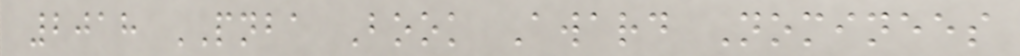2018 PNBA Book Award Nominees
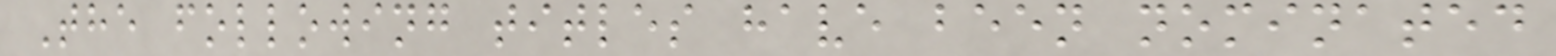The following titles have been nominated
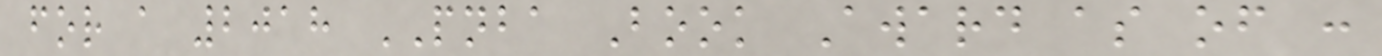for a 2018 PNBA Book Award as of :
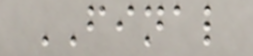FINAL
